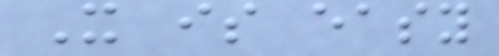It is easy
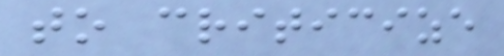to criticize
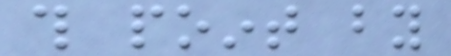this point by
